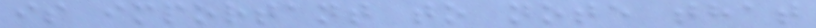is important to note that
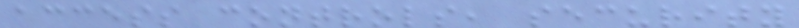access controls, security
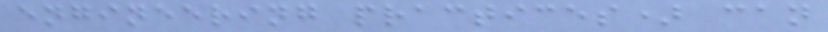engineering practices) can
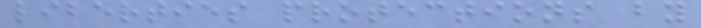liberties protections by
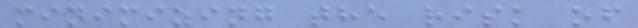minimizing the risk of
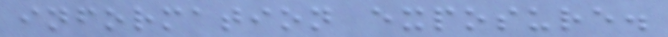information exposure.
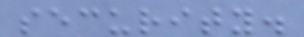security.
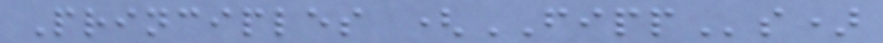Principles (FIPPs)
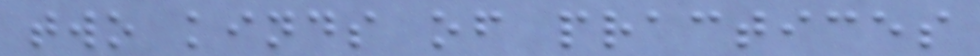two kinds of practices
